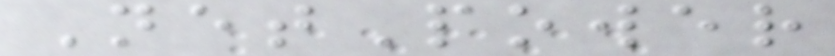NetPower
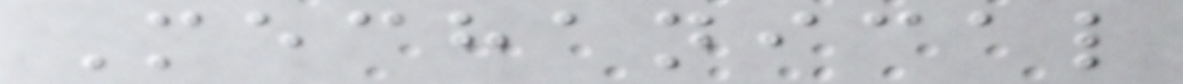Mechanical
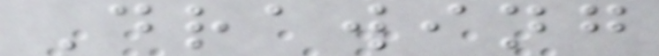Drawing
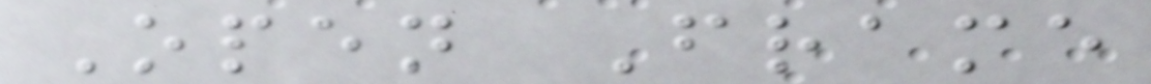Open Frame
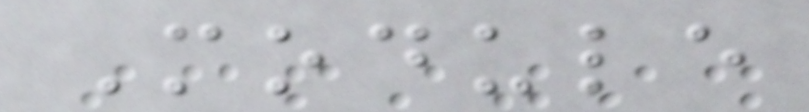Module
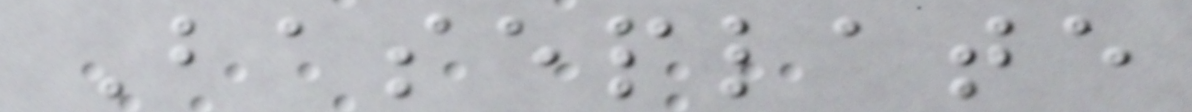Baseplate
